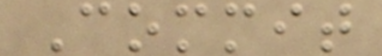Commit
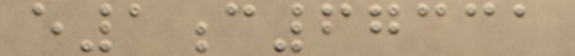e1c67331
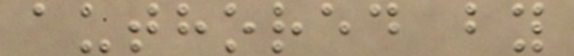authored by
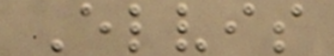Elvis
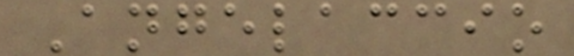Angelaccio
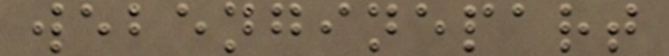webenginepart
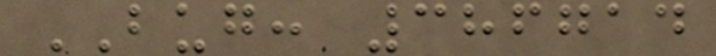BUG: 386714
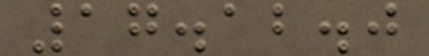17.12.0
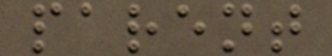parent
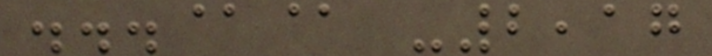...@@ -2,17
